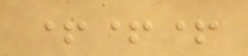+++
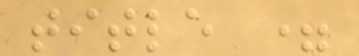title =
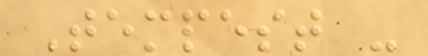Tempest -
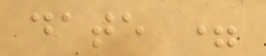date =
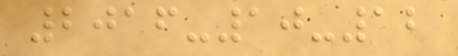2016-10-12
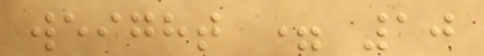weight = 10
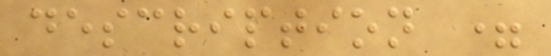description =
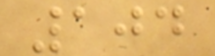104
